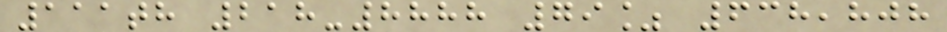111th 218-8888 79% 638,808
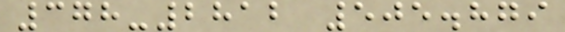378-2812 505.879
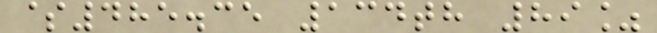$485.35 134th 89%
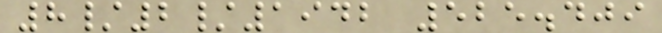8/2/1942 525.409
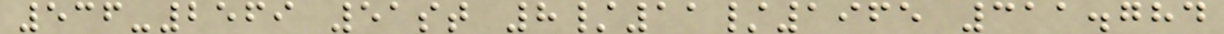536-2569 51st 8/11/1965 311.784
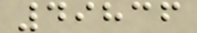49836
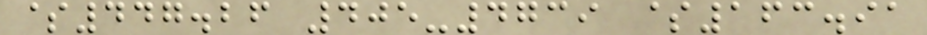$447.26 405-4739 $163.91
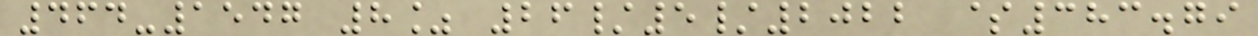464-1547 8% 26/5/2022 $383.79
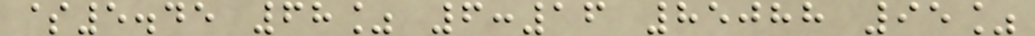$5.45 68% 6:16 85088 95%
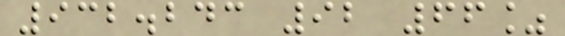932.243 92 66%
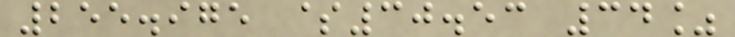255.975 $30.53 34%
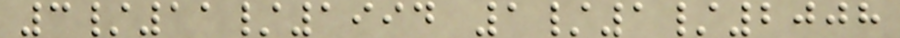3/11/1994 1/1/2008
